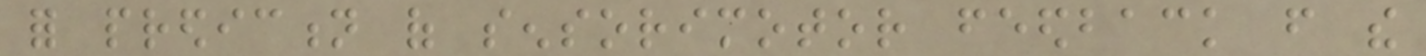for prediction of sensorimotor feedback from the
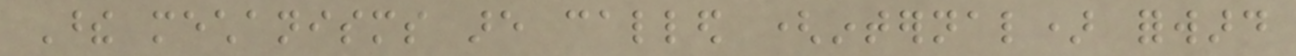These mechanisms are called (internal) forward
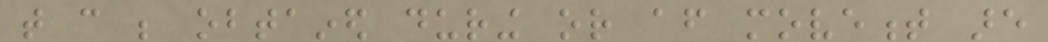that can be obtained during or after movement are
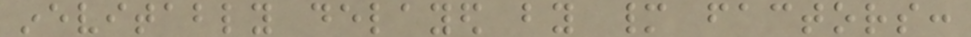inevitably delayed by many factors:
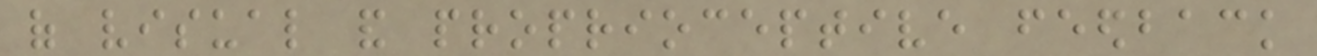of visual and proprioceptive feedback
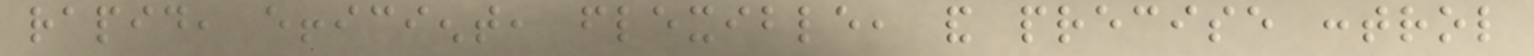rapid, efficient, flexible, and precise control
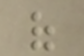of
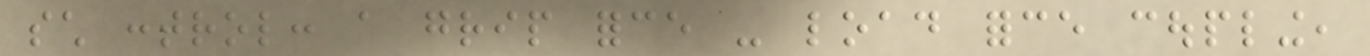such control: a grip force - load force coupling,
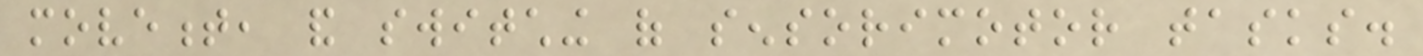movement, and switching of sensorimotor tasks.
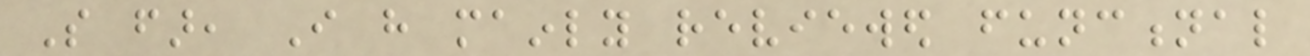So far, I have mainly reviewed functional
